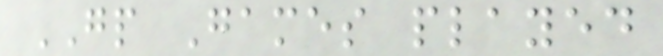GP Games played
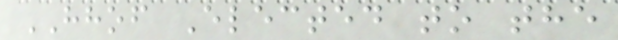HHOF Elected to the
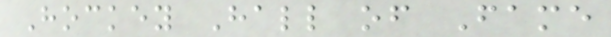Hockey Hall of Fame
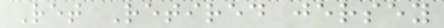Ret Retired jersey
